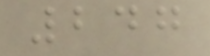247
